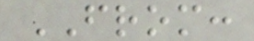FROM:
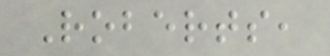Roberts,
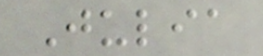Julia
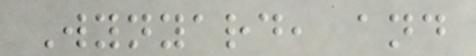Wynyard, and
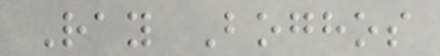Ray Boghos
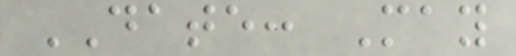DATE: May
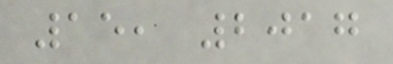15, 2017
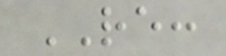RE:
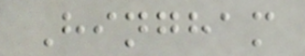Hingham
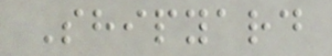Shipyard
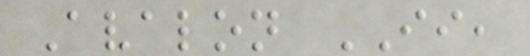Avalon II,
